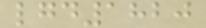lgd1820
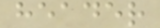header
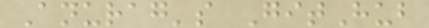Anurag's GitHub
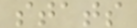stats
